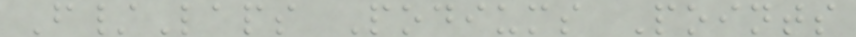F/Laps Podiums Points
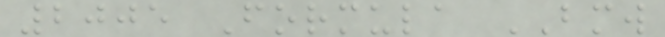2005 Formula BMW
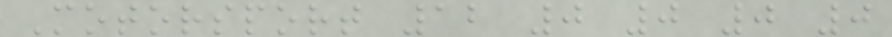Motorsport 12 0 0 0 0
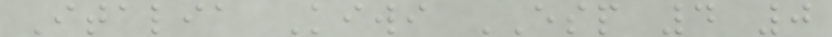Italia Kiwi ESP 4 0
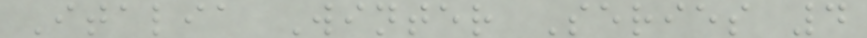Italia Winter Series 4
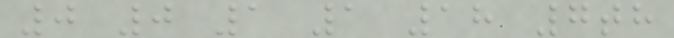0 0 1 1 18 7th
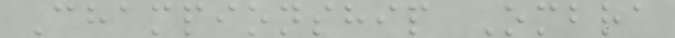Championship Ombra
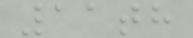11th
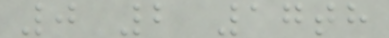0 2 17th
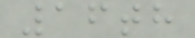16th
